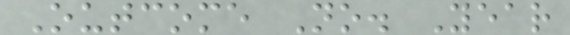Outcome No. Year
